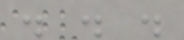. . .
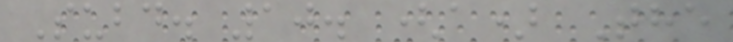Subd. 10. (a) The
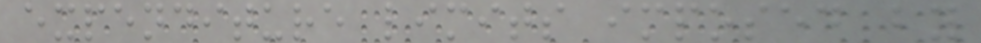expenditure limits imposed by
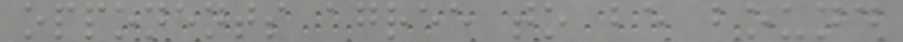opponents agree to be bound
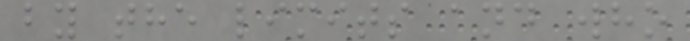by the limits and who
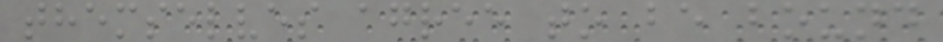themselves agree to be bound
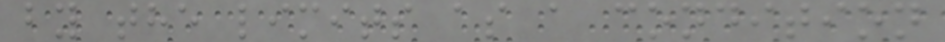by the limits as a condition
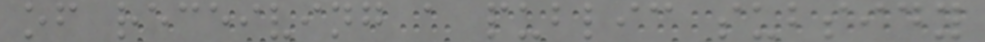of receiving a public subsidy
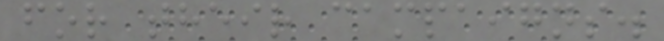for their campaigns.
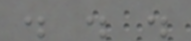. . .
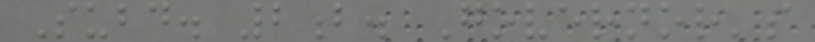Subd. 2b. Governor's
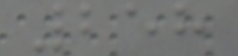258
